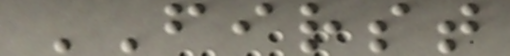FIRST
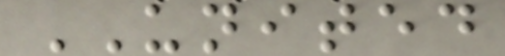UNITED
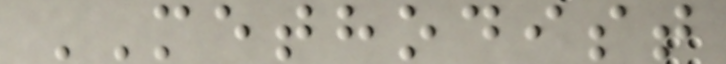METHODIST
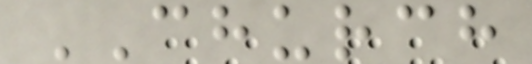CHURCH
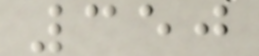350
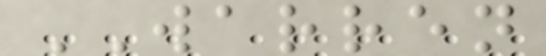WARREN
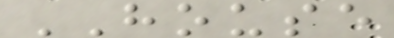HOUSE
